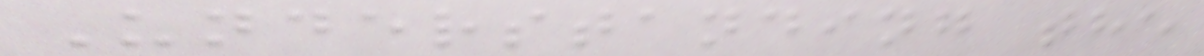Understanding the
